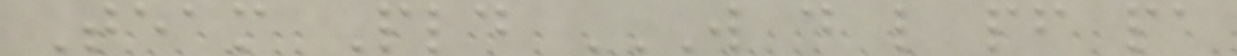Team Pld W D L PF PA
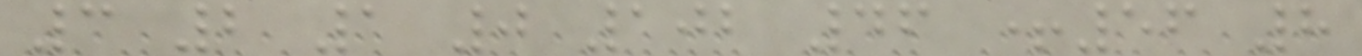3 2 1 0 102 46 +56 8
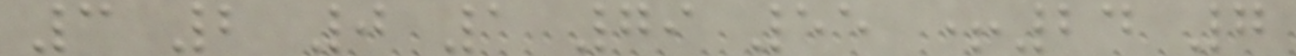3 2 0 1 79 55 +24 7
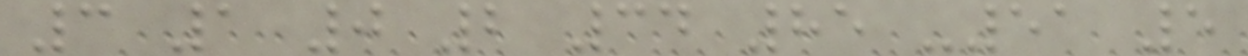3 1 0 2 34 85 -51 5
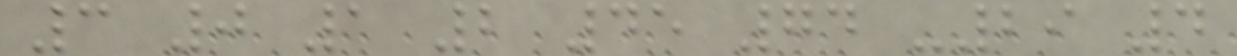3 0 1 2 45 74 -29 4
